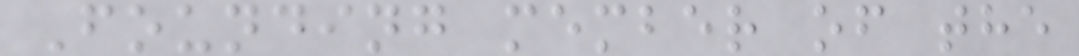Founding member of the
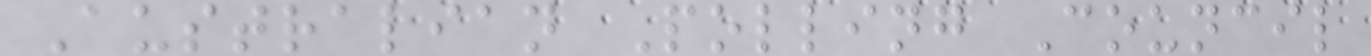Australian Polling Council
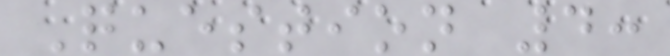Question 4:
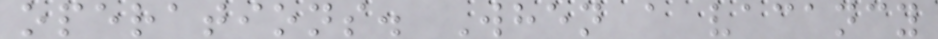operations. When a vacancy
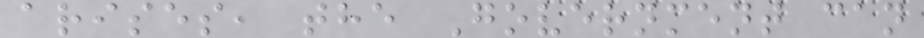arises, the Government can
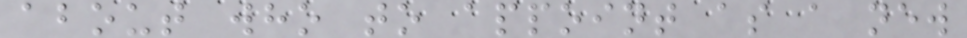about who to appoint as a new
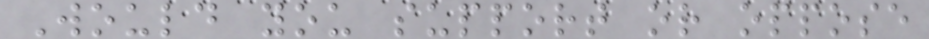Would you support or oppose
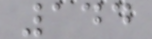144
